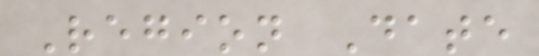Region Date
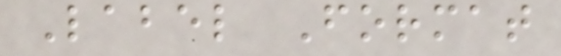Label Format
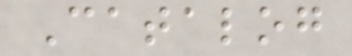Catalog
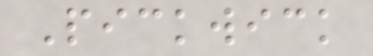Pickwick
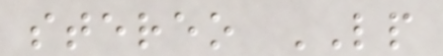stereo LP
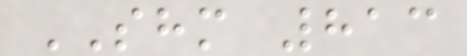SHM 813
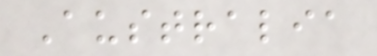Australia
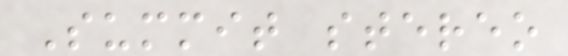Summit stereo
